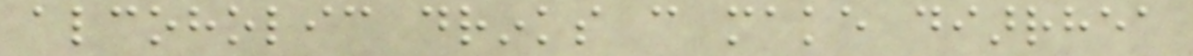alcoholic drinks can make diarrhea
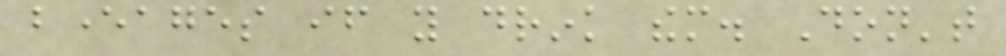beverages if you drink them. Don't
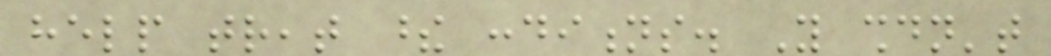help treat these conditions. You shouldn't
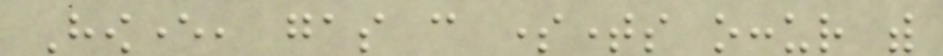However, gas can sometimes occur with
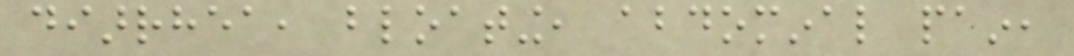diarrhea, bloating, abdominal pain,
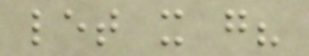let it go?
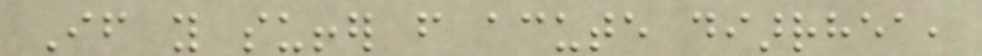If you suffer from acute diarrhea,
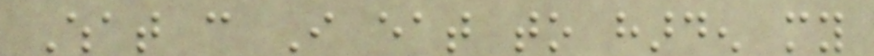What can I eat to harden my
